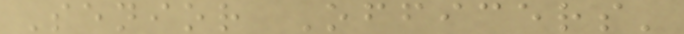Senior Officers'
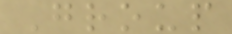Group
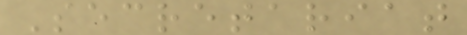Secretariat
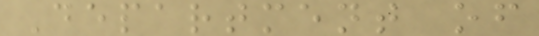Department of
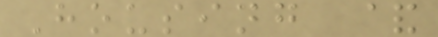Housing &
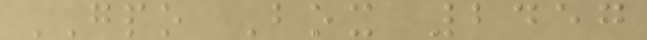GPO Box 2457
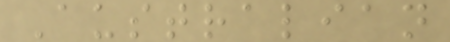Australian
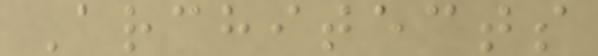Architects
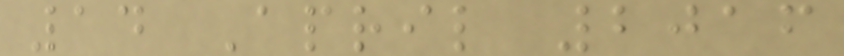14 April 2016
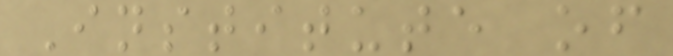Institute of
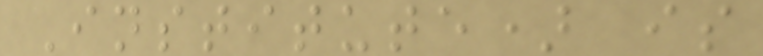Institute) is
